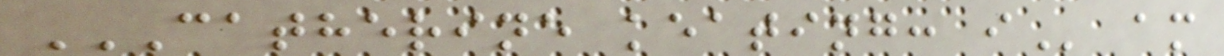CATHERINE KEATING: I am
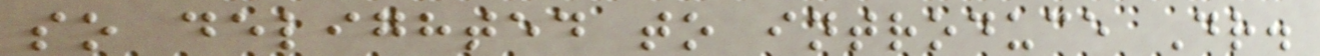so delighted to introduce Dr.
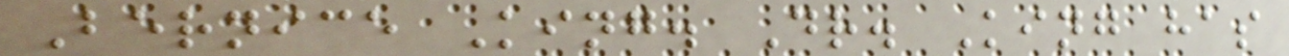Bernice King. Dr. King has
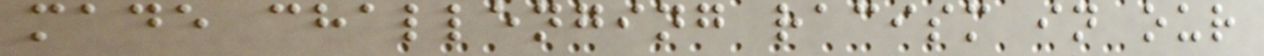made challenging racism in our
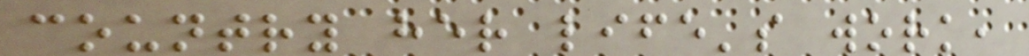country her life's work,
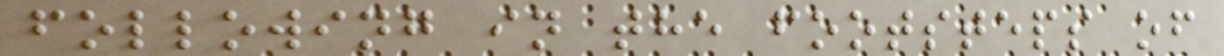following in the footsteps of
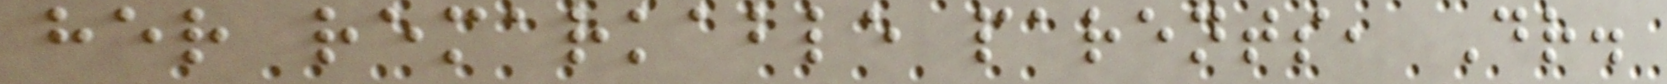her remarkable parents, Dr.
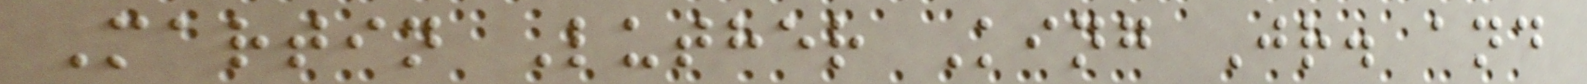Martin Luther King Jr. and
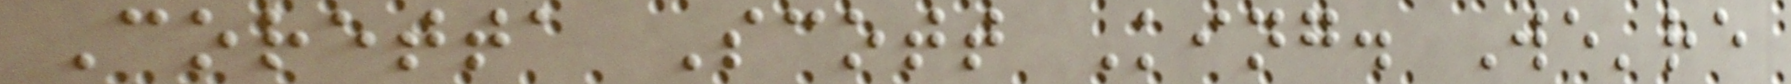Coretta Scott King. We're
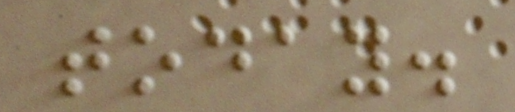today.
